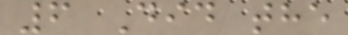6 Did the
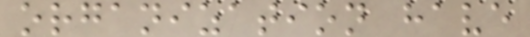organization have
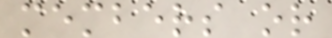members or
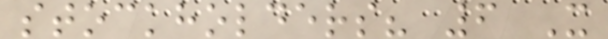stockholders? 6 X
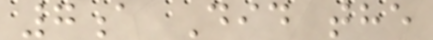7a Did the
